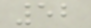52
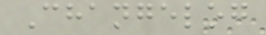Changelog
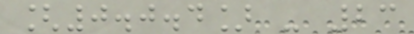[0.0.4] - 23
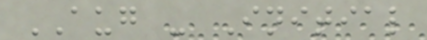AUG - Initial
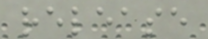release
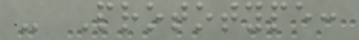- Prototype:
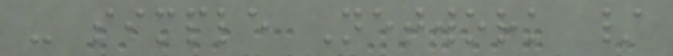- simple Network /
